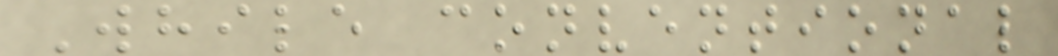While conventional
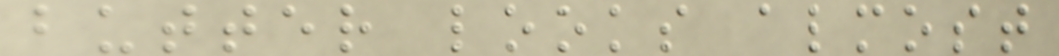butter looks almost
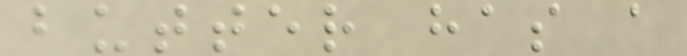butter has a
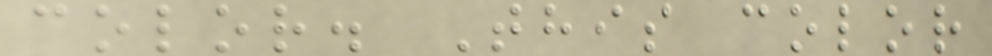color. This color
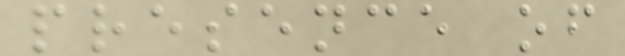presence of
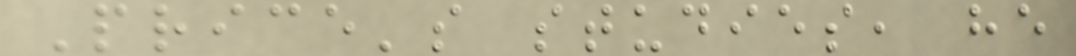Price's studies, he
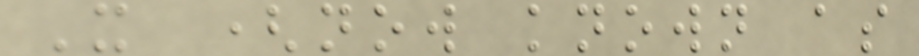X (now known as
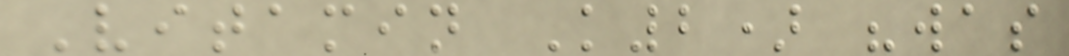Vitamin K2) "was
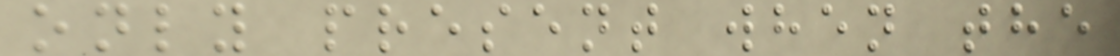only present when the
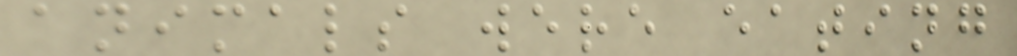animals were eating
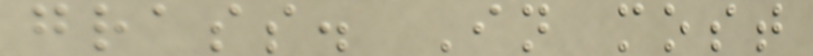grass. In most
